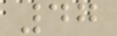47
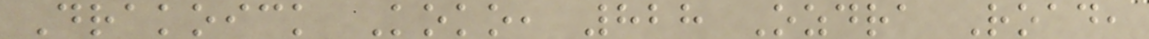Drakoick Koko, 828 Ozdra Road,
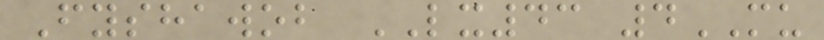Fyshawob LX43 4MU
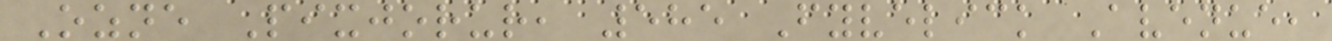Ozne Pixjorur, 585 Fyvelick Avenue,
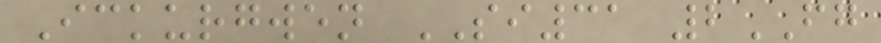Ickurgwen SI31 2FG
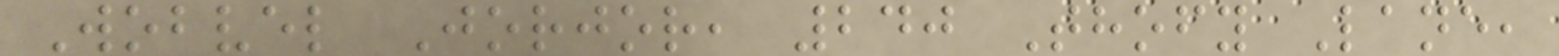Wobvel Jorjor, 240 Thofy Lane,
